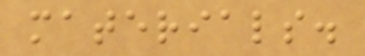materials.
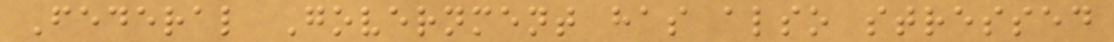Federal Government has also stressed
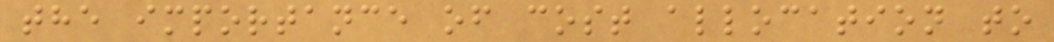the importance of cost allocation to
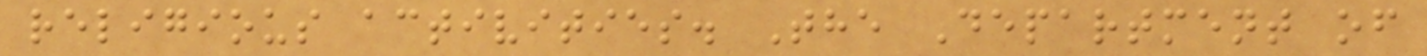religious activities. The Department of
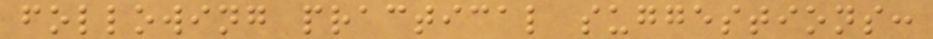following practical suggestions:
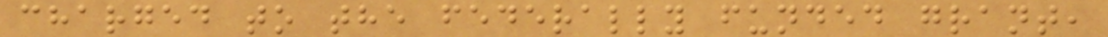charged to the federally funded grant,
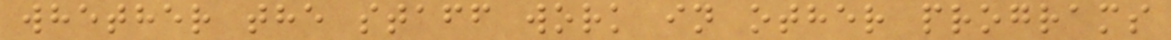whether the staff work in other programs
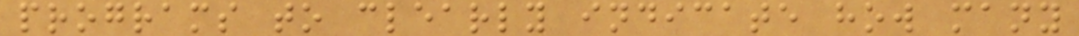programs to clearly indicate how many
